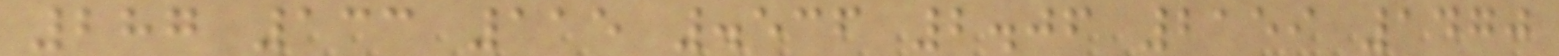287 133 115 .536 2.06 2159 1470
